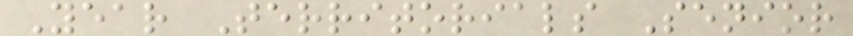Year Territorials Senior
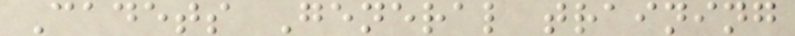Cadets General training
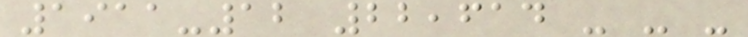1911-12 22,614 - - -
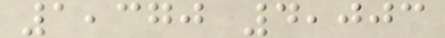1,370 4,003
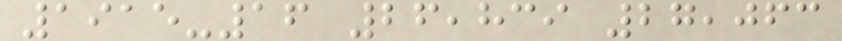1915-16 26,839 27,063
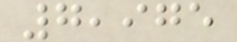7,975
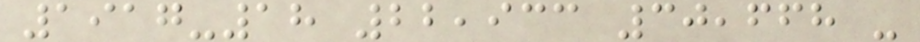1917-18 22,933 30,668 -
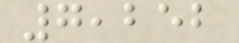7,252
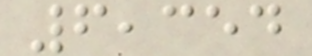6,354
